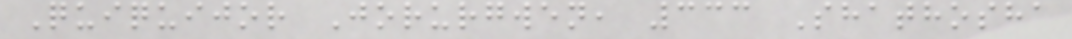Quiquijor Jorurgwen, 333 Shathosha
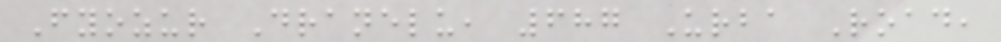Fyozur Dranelu, 687 Urba Road,
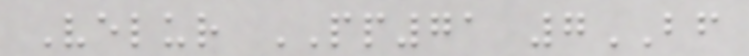Velur PP71 7BF
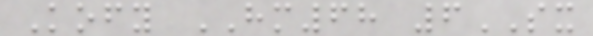Kofy HM68 6SX
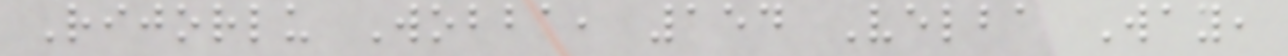Rijorlu Wobba, 154 Velba Way,
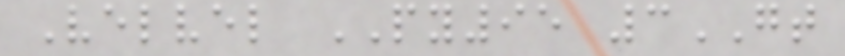Velvel PY95 3GT
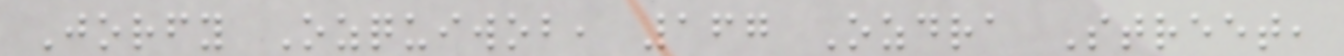Jorfy Ozquiwob, 167 Ozdra Street,
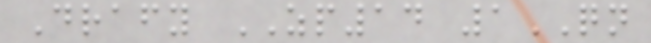Drafy ZP14 1QN
